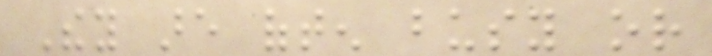They are often busy or
